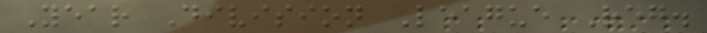Year Division League Reg.
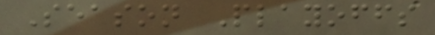Season Playoffs
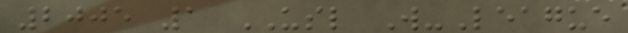2005 1 USL W-League
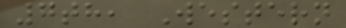7th, Western
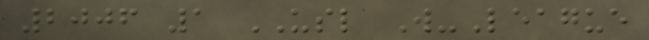2006 1 USL W-League
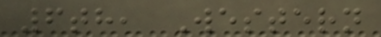6th, Western
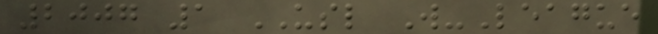2007 1 USL W-League
